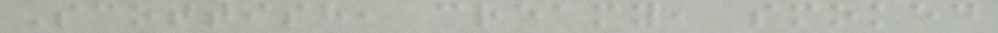Scottish, creamy, smoked
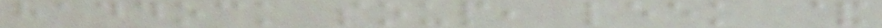haddock soup, leek &
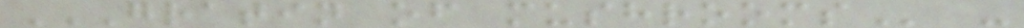GRATIN OF MUSHROOMS -
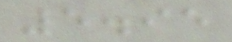5.95
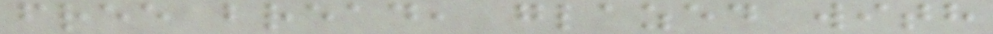free bread, glazed with
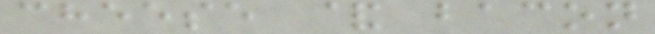cheese & bacon
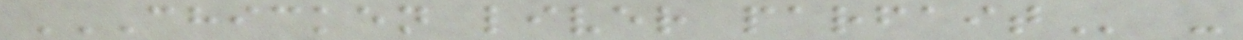CHICKEN LIVER PARFAIT -
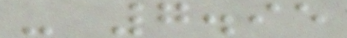- 7.95
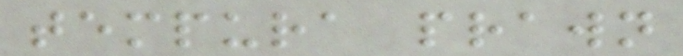tempura prawn
